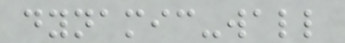dynamic-wall
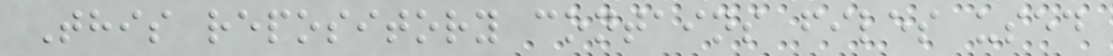This repository contains files used
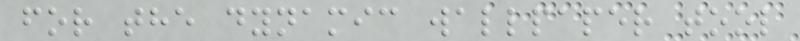for the dynamic wallpaper tool
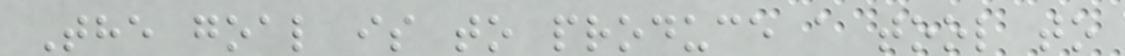The goal is to produce a tool to
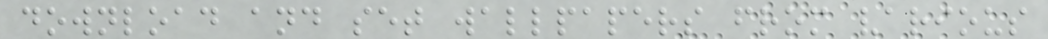download and set wallpapers from various
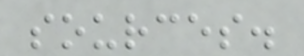sources.
